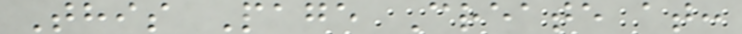This Page Create at:
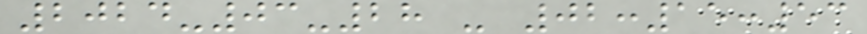2024-03-28 - 02:15:53
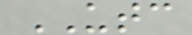UTC
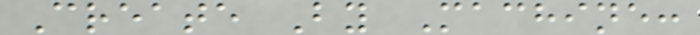Create By Machine:
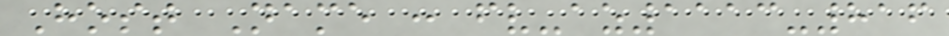Host Name : fv-az1113-816
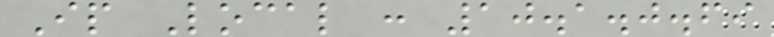Ip Local : 10.1.0.69
